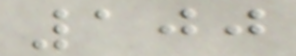100
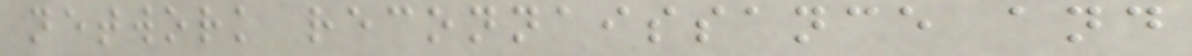network reconnaissance and
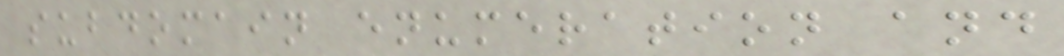subdomain enumeration and
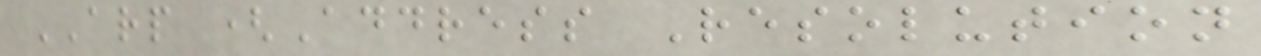ARP (Address Resolution
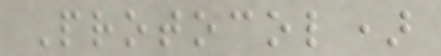Protocol)
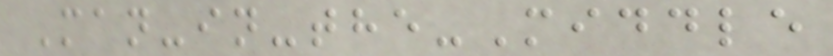Man-in-the-Middle
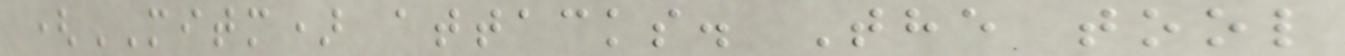(MITM) attacks. The tool
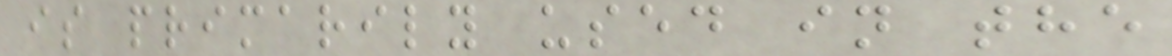is primarily used in the
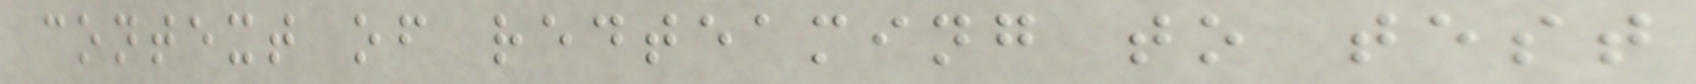context of redteaming to test
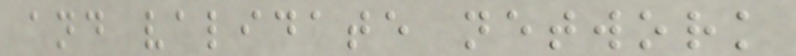and validate network
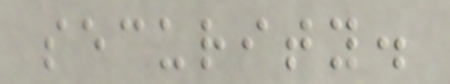security.
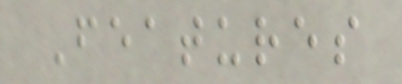Features
